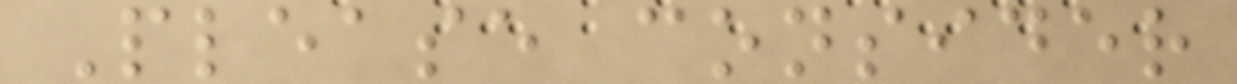Please consider
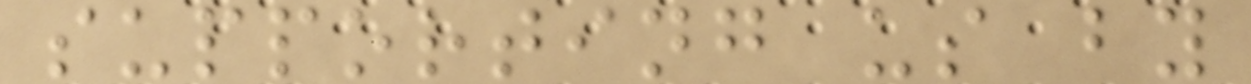supporting us by
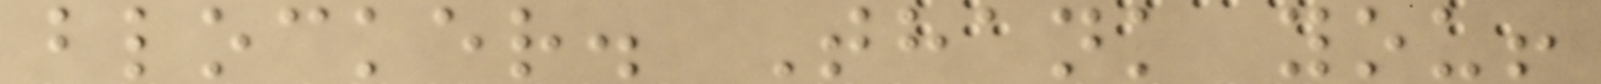blocker. Thank you!
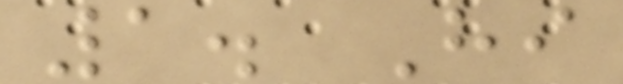1. Hi
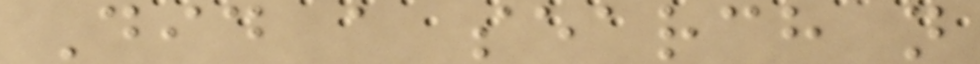Did a search n
